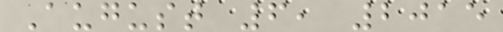August 6, 2015
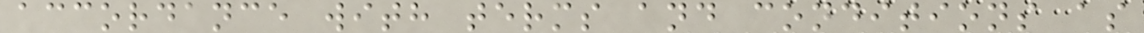accordance with terms and conditions as
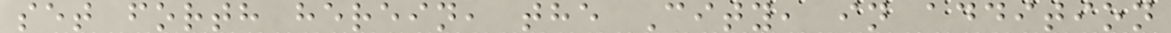set forth herein, the City, in addition
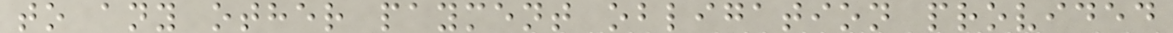to any other payment obligation provided
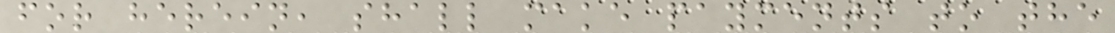for herein, shall make payments to the
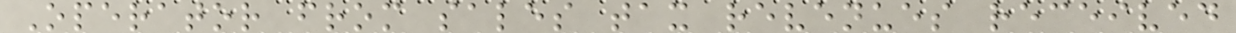Operator from sales tax revenues received
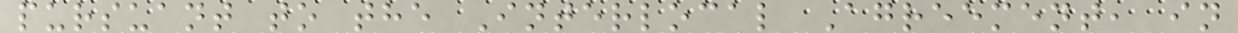pursuant to the Interlocal Agreement, in
